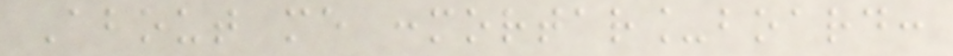About me :mortar_board:
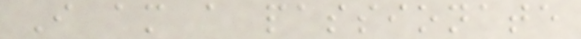I am a passionate
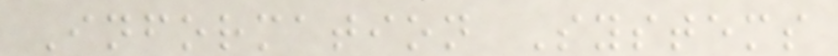Information Systems
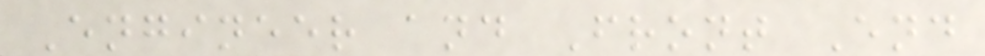Engineer and Front End
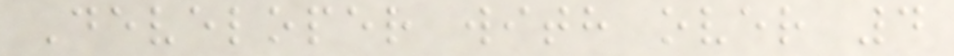Developer with over 4
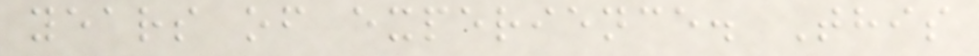years of experience. This
